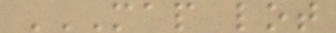MAP LOT
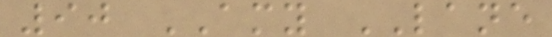90 AMY LANE
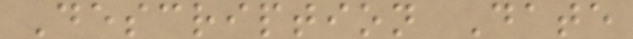Description Date
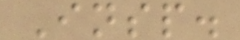Insp.
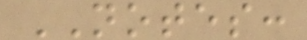NOTES:
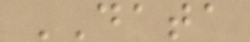DATA
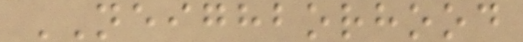NEIGHBORHOOD
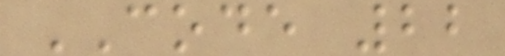CODE 22
